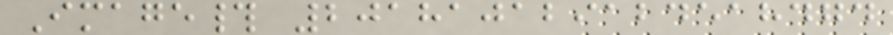Image# 201810129124518474
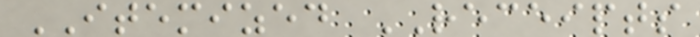ITEMIZED RECEIPTS
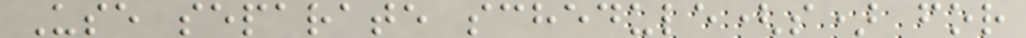Use separate schedule(s) for
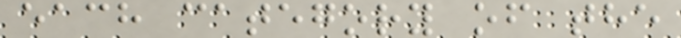each category of the
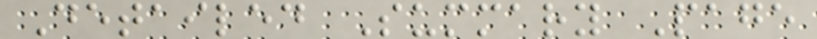Detailed Summary Page
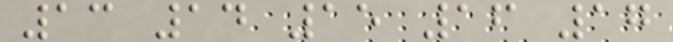13 14 15 16 17
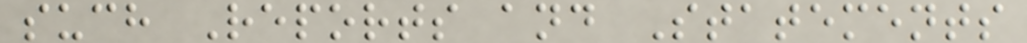such Reports and Statements
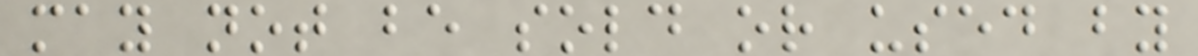may not be sold or used by
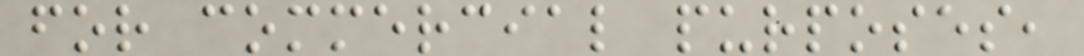for commercial purposes,
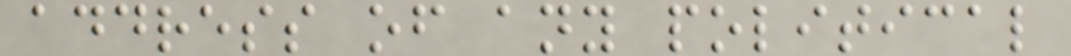address of any political
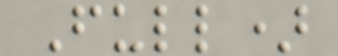Full)
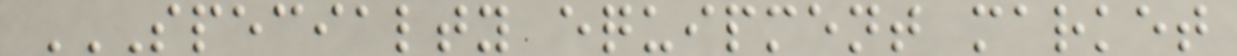SPECIALTY EQUIPMENT MARKET
